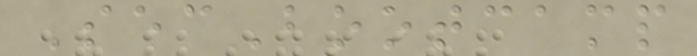SecBootcamp
